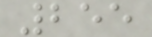255
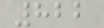822
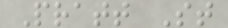Pratt St
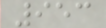953
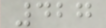427
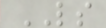LS
